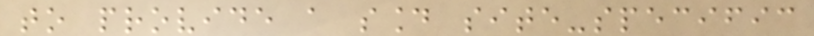to provide a sound site-specific
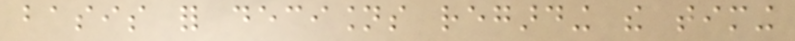basis for decisions regarding the timing
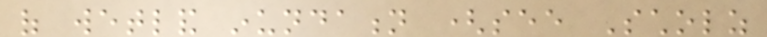of wetland inundation (see Scholz
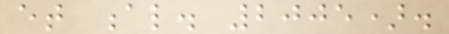et al. 2005).
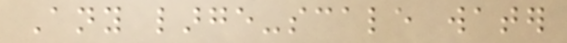Any large-scale water
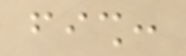fish:
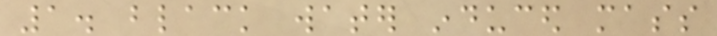1. black water induced mass
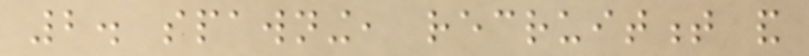2. spawning, recruitment and
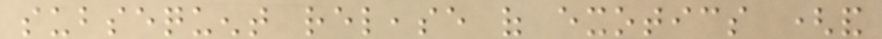subsequent release of exotics (and
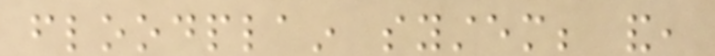floodplain system; and,
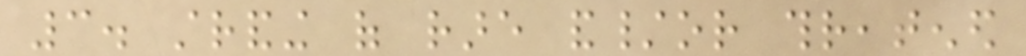3. stranding of rare and/or threatened
